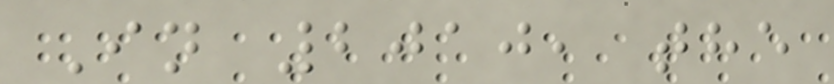In 2010, the
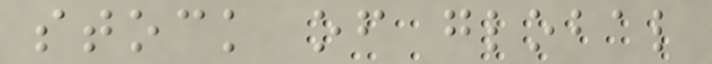stock of global
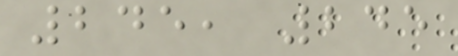245, 245
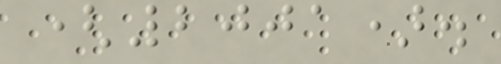(2001).
